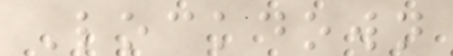Lockdown
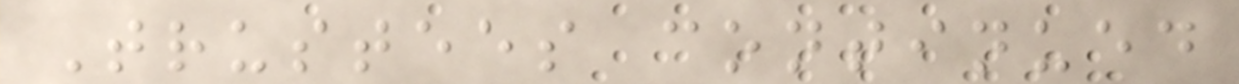Trustees continued
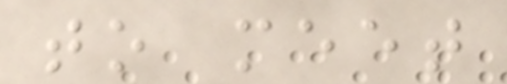to meet
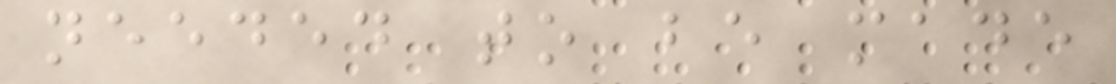needed to be made
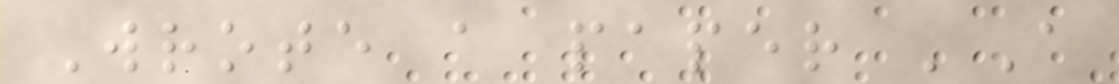Wrote a paper 'A
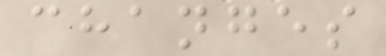changes
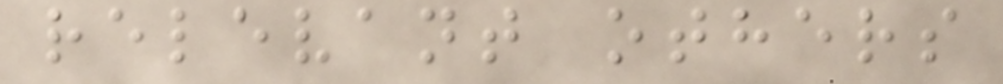relevant others
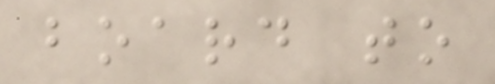board to
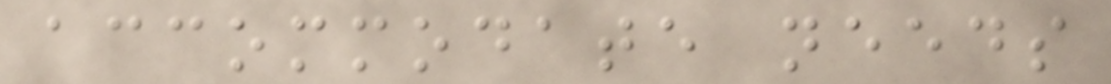accommodate needs
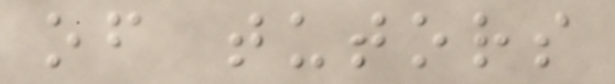of tutors
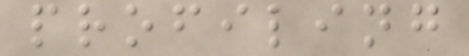profiling
